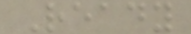Ready
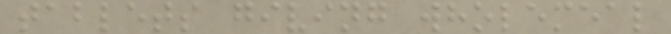tablets giving wholemeal
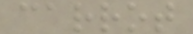carrot
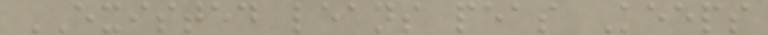EXISTED leans peas Keeps
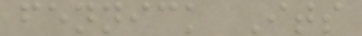fennick Its
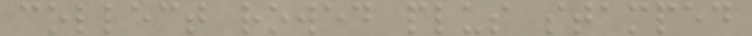collect rowed plus stamped
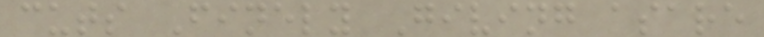cuts Finely Giving asare
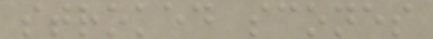stroked scones
